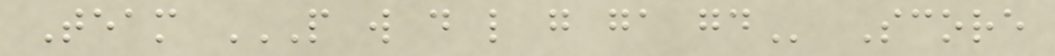Team P W D L G GA GD Score
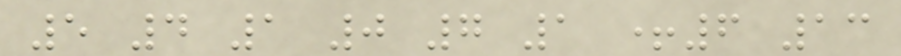5 4 1 0 7 1 +6 13
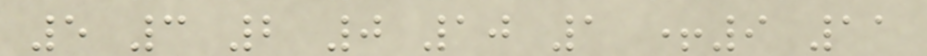5 3 2 0 10 1 +9 11
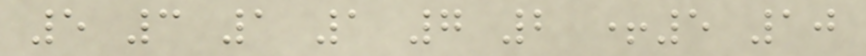5 3 1 1 7 2 +5 10
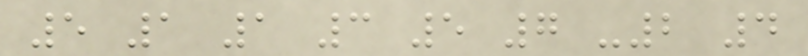5 1 1 3 5 7 -2 4
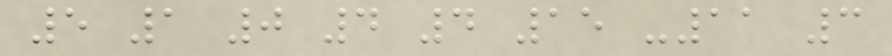5 1 0 4 4 15 -11 3
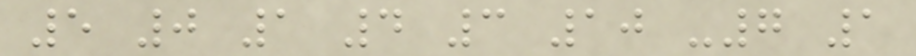5 0 1 4 3 10 -7 1
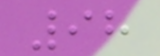98
